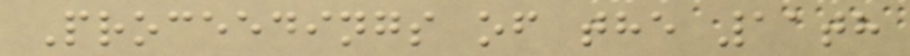Proceedings of the 11th
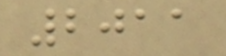2011
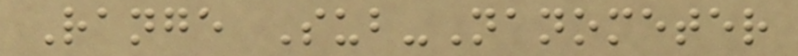Range Sub-Nanometer
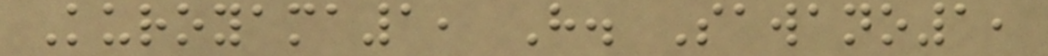Kuroyama1, H. Sawano1,
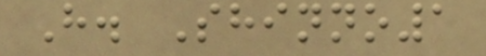H. Shinno1
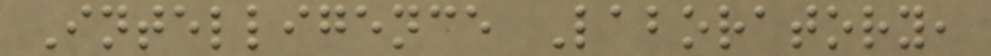Intelligence Laboratory,
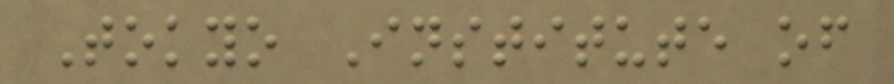Tokyo Institute of
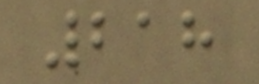218
